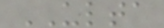ULTA
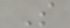S
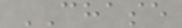CHASE
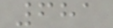681
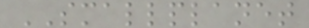SMALLPLANET
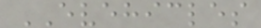EVEHICLES
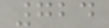724
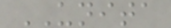UNITA
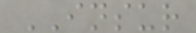INSUR
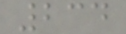234
